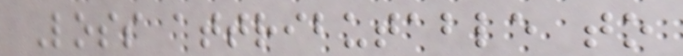Loss attributable to
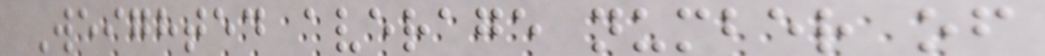Weighted average number of
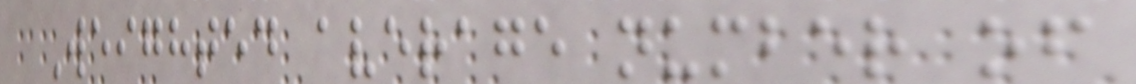Weighted average number of
